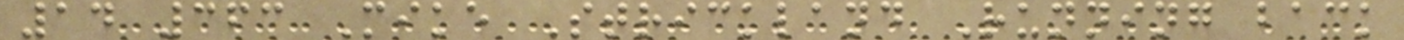14 363 Mike Strickland Running back
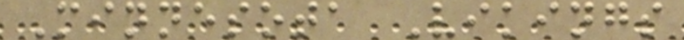Minnesota Vikings
